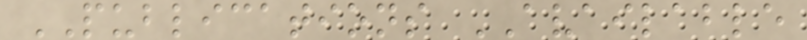PUBLICATIONS AVAILABLE
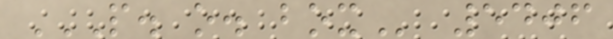P. O. BOX 5406
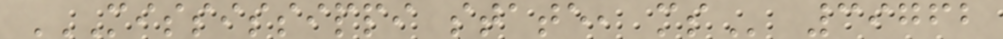MISSISSIPPI STATE, MS 39762
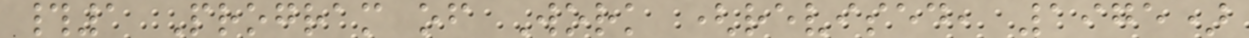#1 Program of Work (revised, 1975)
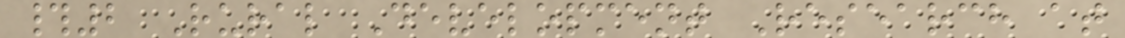#2 Rural Development Research at
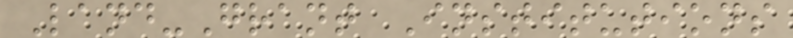Land-Grant Institutions
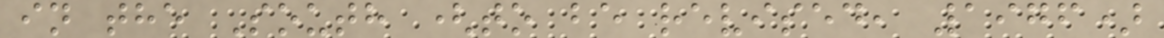in the South (to be revised, 1976)
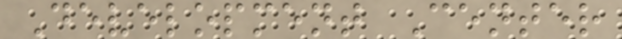Development Center
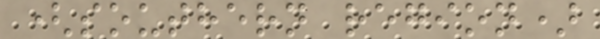(southern region)
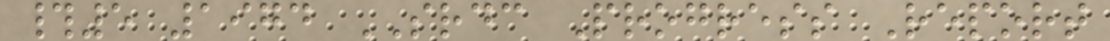#5 1974 SRDC Progress Report
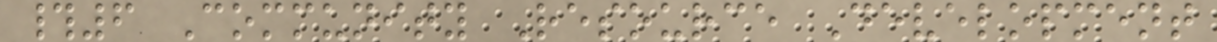#6 Community Resource Development
